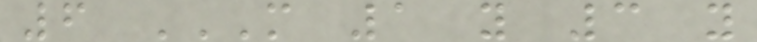6 M 1 Y 3 Y
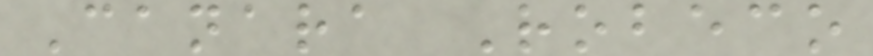Canara Robeco
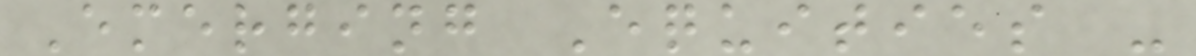Emerging Equities -
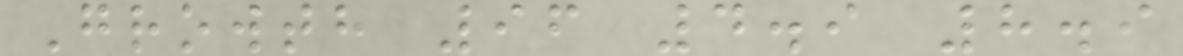Growth 96 4.9 8.9
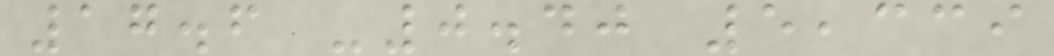17.6 -0.40 5,339
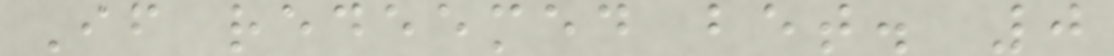If redeemed bet. 0
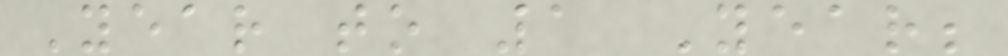Year to 1 Year;
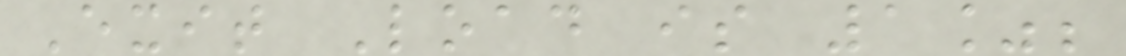Exit Load is 1%;
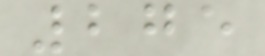275
